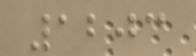1203
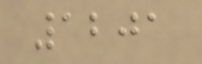1201
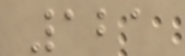121
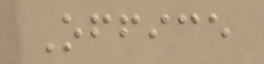Office
